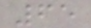65
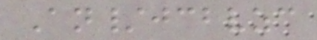An/jcbvzc
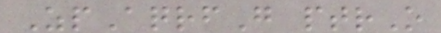ZpAqrfG ptrO
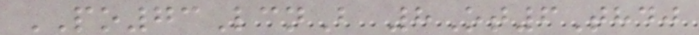PO73LcnB 8Ot6Thdj
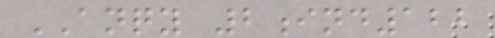ANQY 2ind122
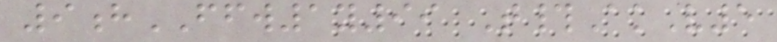9hFFW1y99 T#AkV5
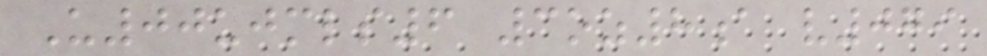U00ujmls6 3oz8a v079
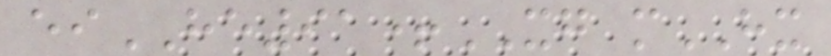eiHE91+XG mHX
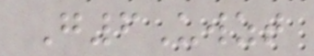G6Uwzt
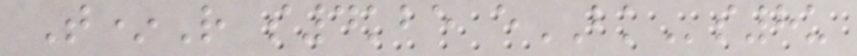T*R s4kbe eBKs8u
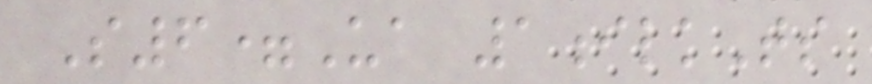S6=Ua 1ilkTs
